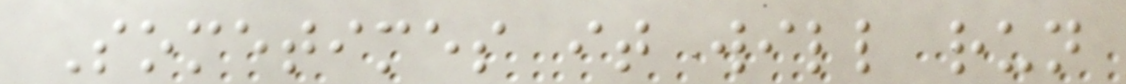Sometimes it will run
